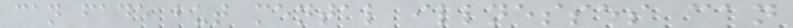can fade but mental illnesses can
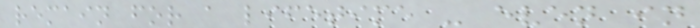remain for a lifetime - even in
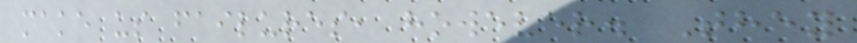make us failures, however. They
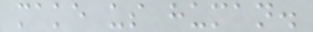make us human.
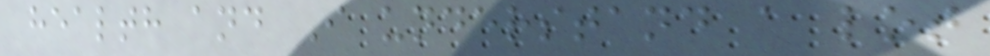health and I understand a lot
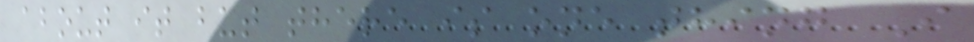about it but there is one thing I
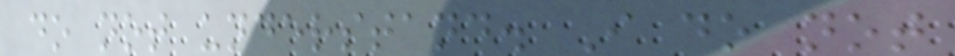do not understand. I do not
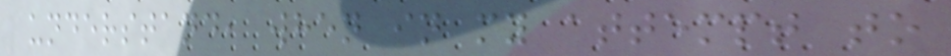understand, when in my attempt to
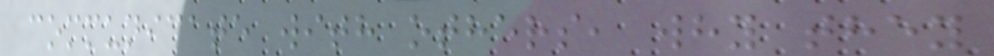communicate with others, why they
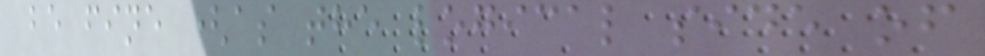be fine (as the logical side of
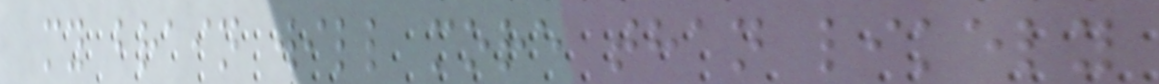my brain will more than likely
